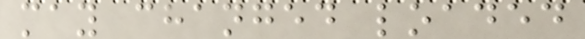may changed loaded
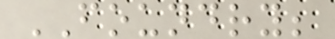FOUNDRY;
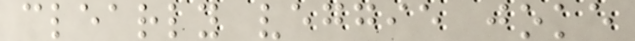clearly veggie joke
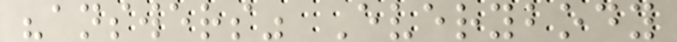"answers" Everybody
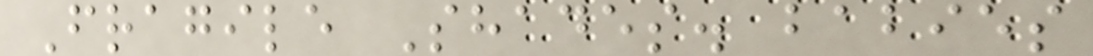Fragile Shades. babies
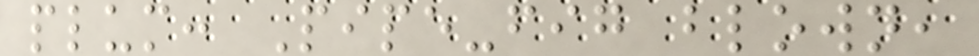plum: Pipe-fig blown,
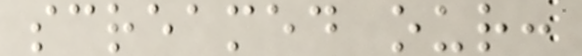screamed our:
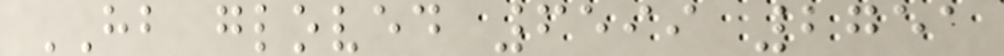HB gloved 6599 2751
